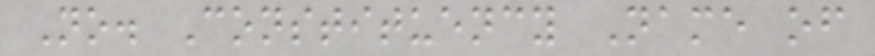No. Constituency Name of
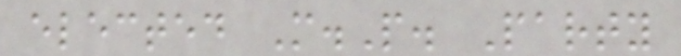elected M.P. Party
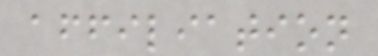affiliation
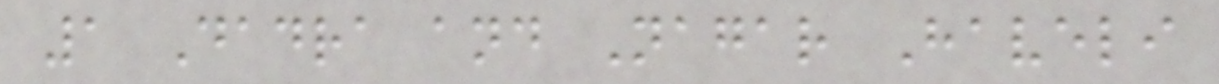1 Dadra and Nagar Haveli
